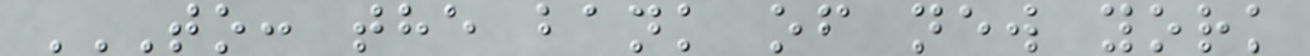TO: THE BANK OF NEW YORK
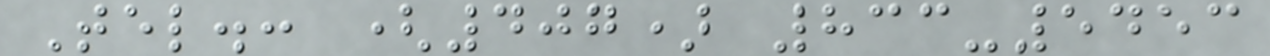Tel.: (407) 833-5453
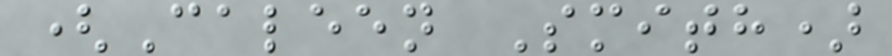(Caleen Smith)
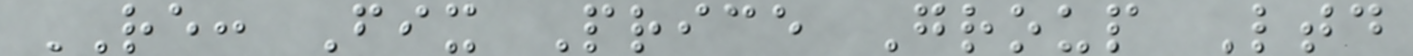RE: Fix Price Group Ltd
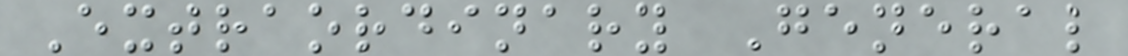Extraordinary General
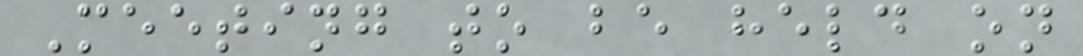Meeting to be held on
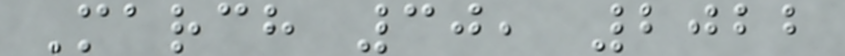March 30, 2022
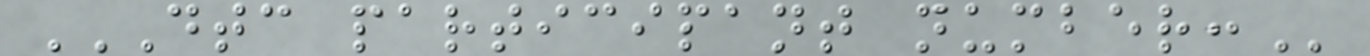DTC PARTICIPANT NUMBER:
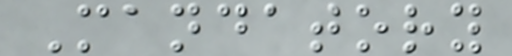Mandatory
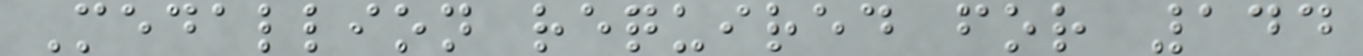Medallion required for 144
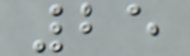25
